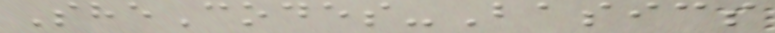SheCodes-Basics
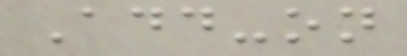Add-on
